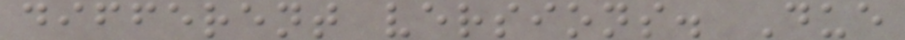different versions. Due
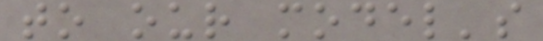to our model's
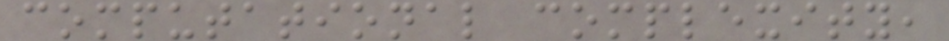computational complexity,
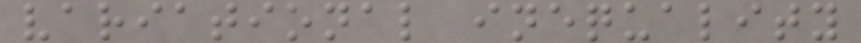variational inequality
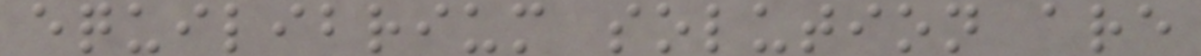equilibrium solution are
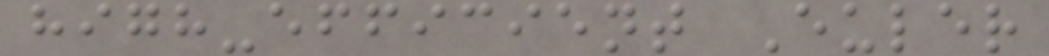high-efficient Euler
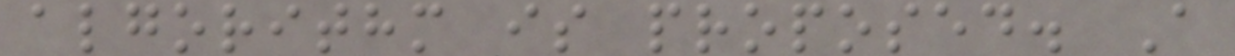algorithm is proposed. A
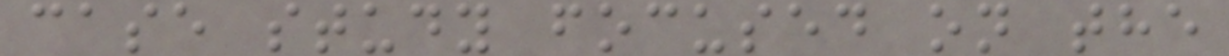case study focused on the
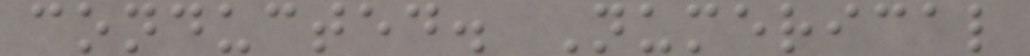conducted. Numerical
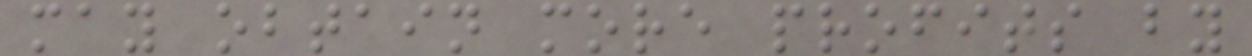may obtain more profits by
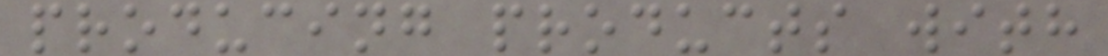producing products with
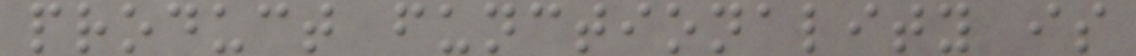product functionality is
